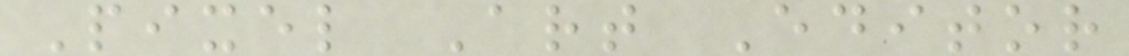Pixel Art Editor
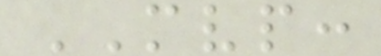MVP:
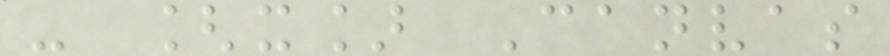- [x] Canvas
